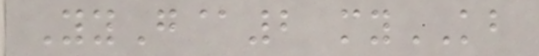YyG@2 myKB
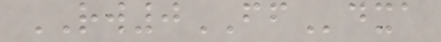RW0FFdxa
